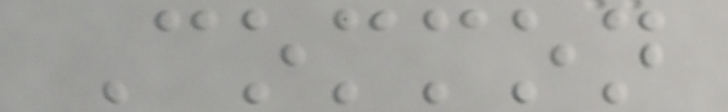Common
